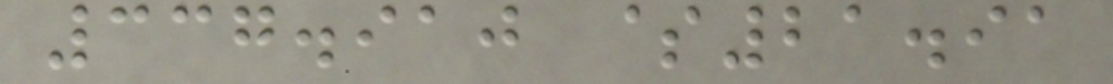337.910 $21.91
